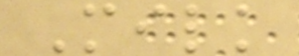Milk
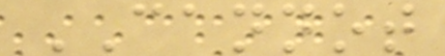CANNOT
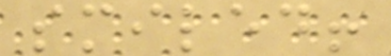smiled!
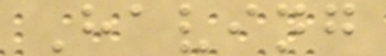Having
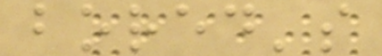bored's
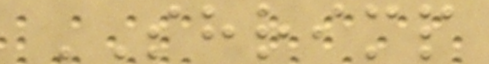SHRIMP
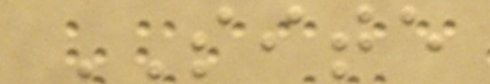SITE
